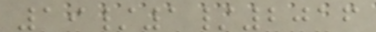19/1/2016
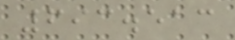693.513
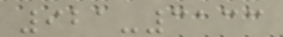921-3133
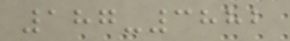187-3882
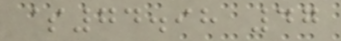$74.98 47
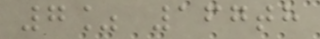7% 167th
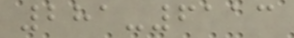281-6113
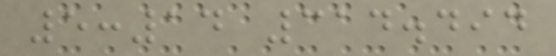5:14 314.494
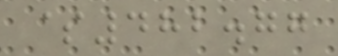$482.77
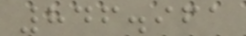846.961
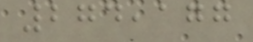274,177
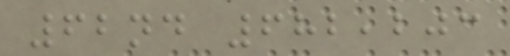62nd 682,203
